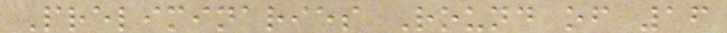Preliminaries Round of 16
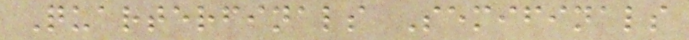Quarterfinals Semifinals
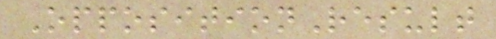OppositionResult
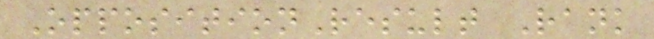OppositionResult Rank
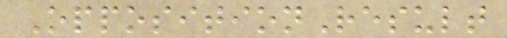OppositionResult
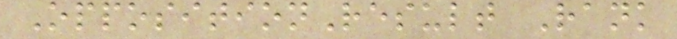OppositionResult Rank
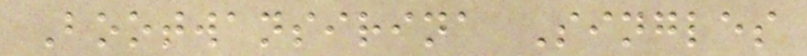Bootwansirina Singles
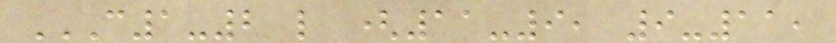C1-2 L (11-9, 9-11,
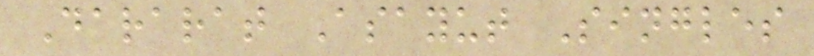Dararat Asayut Singles
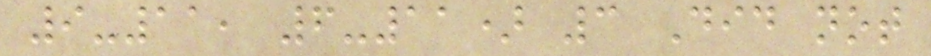9-11, 6-11) 3 Did not
